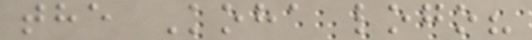the Koha logo?
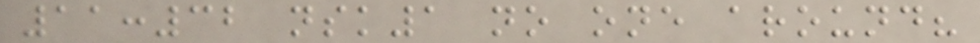11:32 nsk1 no one around?
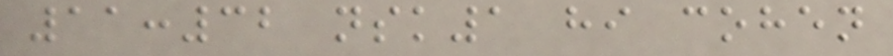11:32 nsk1 hi cohen
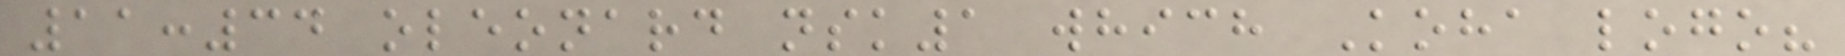11:34 oleonard nsk1 which Koha logo?
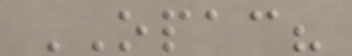OPAC?
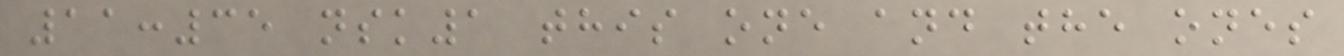11:35 nsk1 this one and the ones
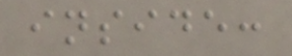inside:
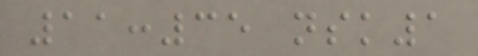11:35 nsk1
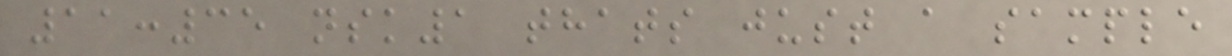11:35 nsk1 thats just a sample
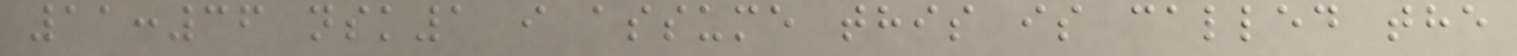11:36 nsk1 i assume this is called the
